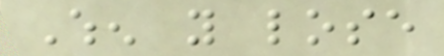When you lose
